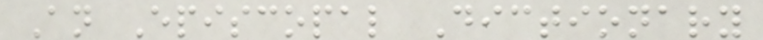An Episcopal Dictionary
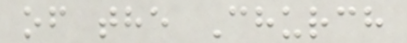of the Church
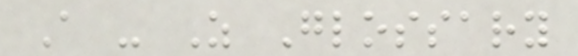A - Z Glossary
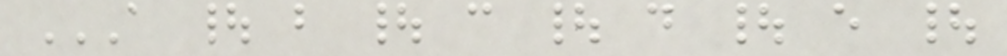A | B | C | D | E |
